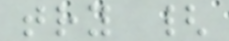try {
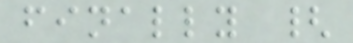finally {
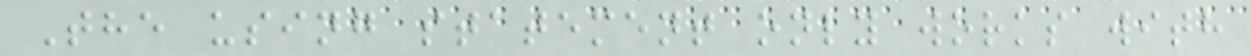The using statement only works with
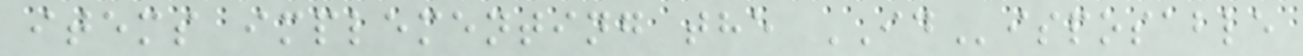items implementing the IDisposable
